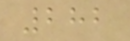282
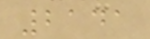2141
